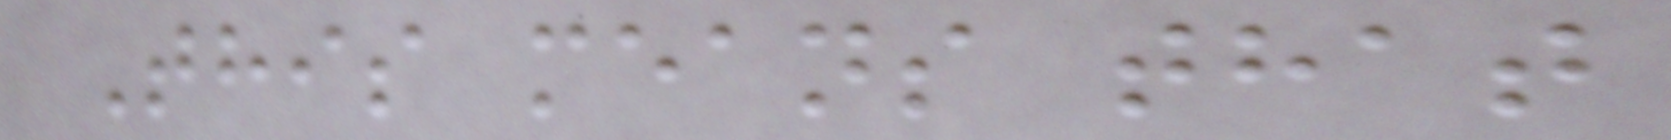This means that
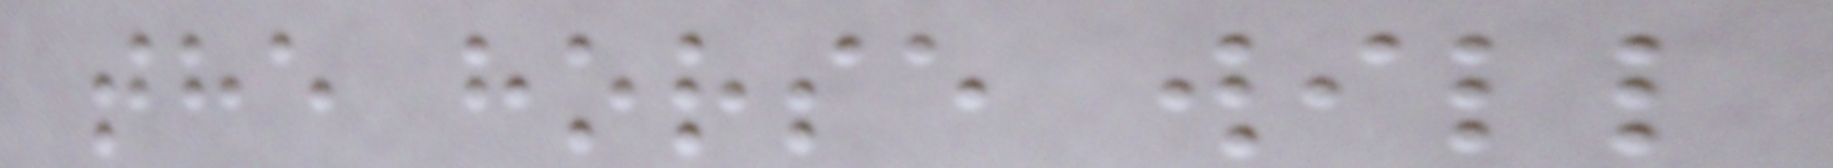the horse will
